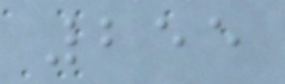255
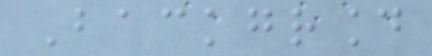Background
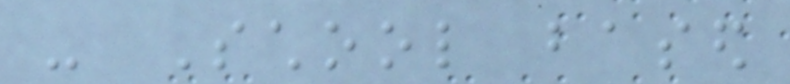- School based
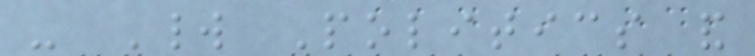- World Politics and
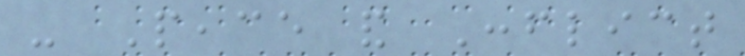- Peace and Conflict
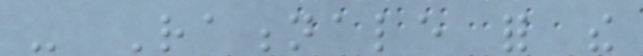- Rationale for the
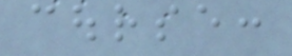course:
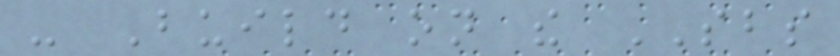- Build on the SBS
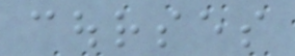courses
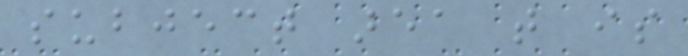subject area that is
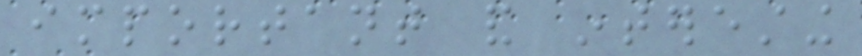important and interesting
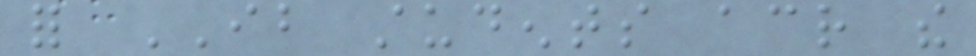for IB students across the
